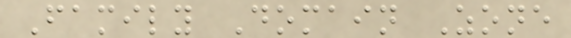Family Domain Zone
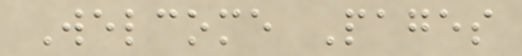Welcome Pages
